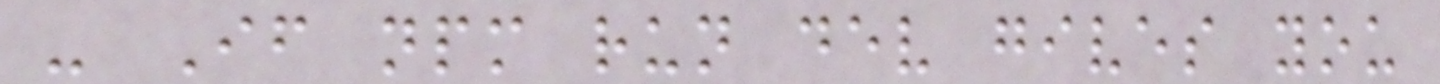- If npm run dev gives you
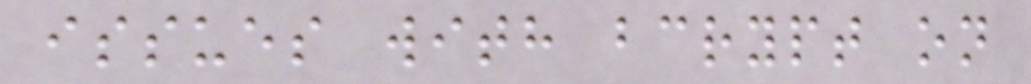issues with bcrypt on
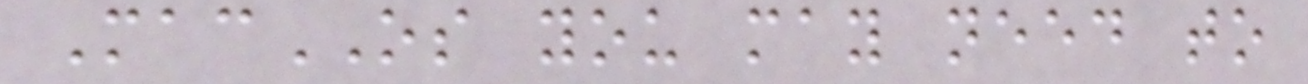MacOS you may need to
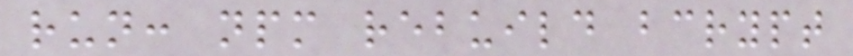run: npm rebuild bcrypt
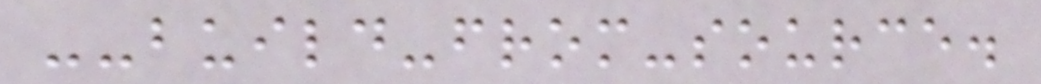--build-from-source.
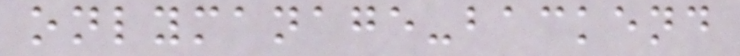onlymanage-backend
